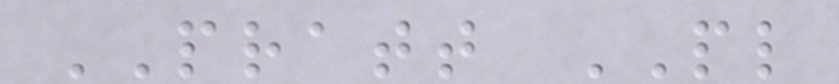PRATT PL
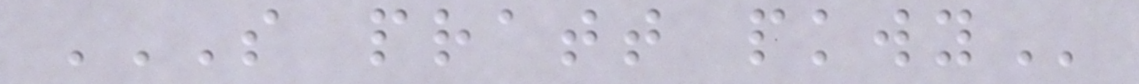S PRATT PKWY
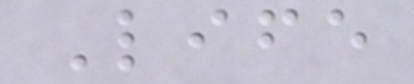Life
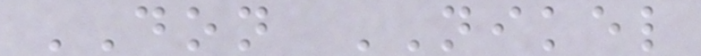DON NIKEL
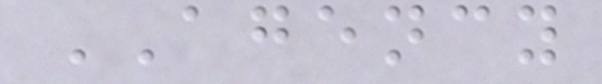AGENCY
